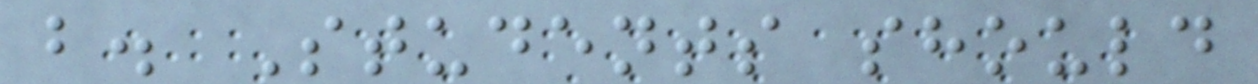b. Students should
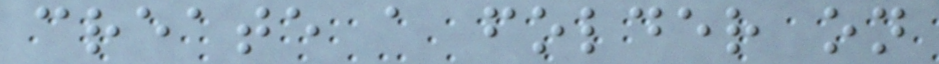create a folder on
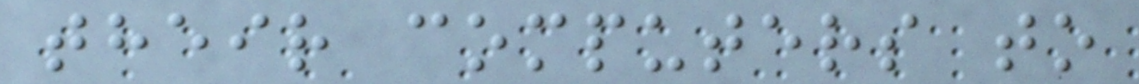their computers to
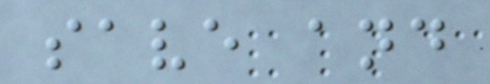save and
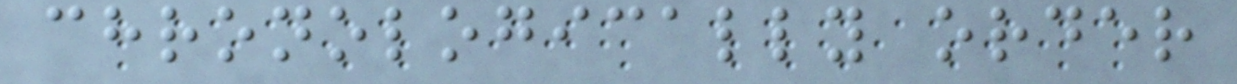chronologically order
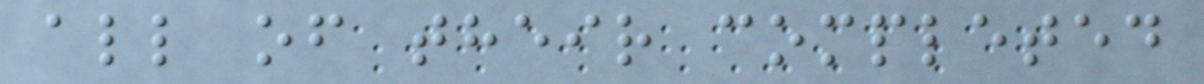all of their completed
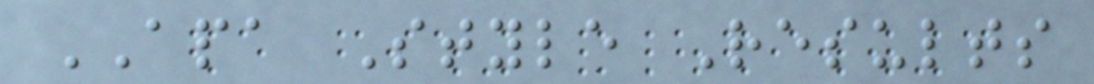APA Style Results
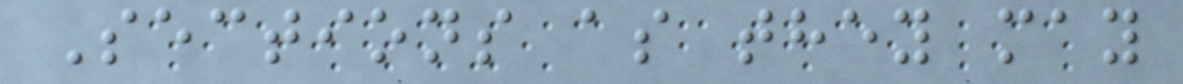Sections as they may
